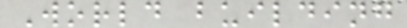World building
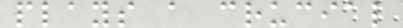plays a crucial
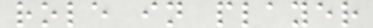role in player
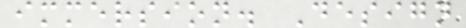immersion. Design
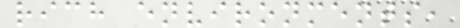rich environments,
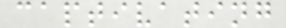captivating
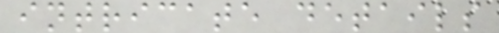intricate details
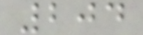204
